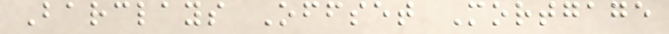Barclays Offset Mortgage
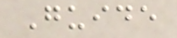Guide
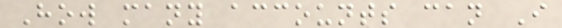How many accounts can I
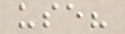use?
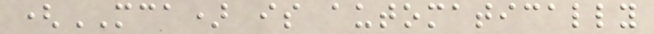(MCA) is automatically
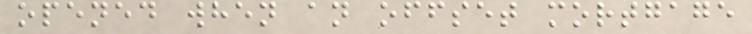opened when an offset mortgage
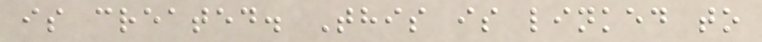is created. This is linked to
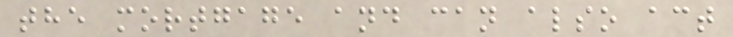the mortgage and can also act
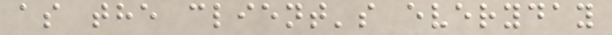as the client's everyday
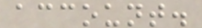account.
